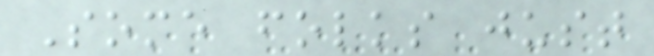Some folks just
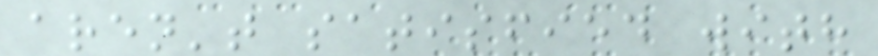aren't satisfied with
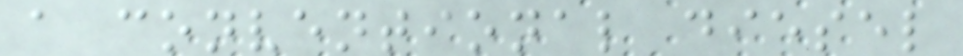a conventional diesel
